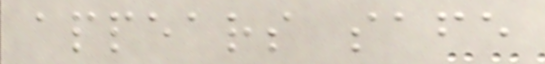appears safe
